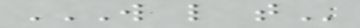W L T
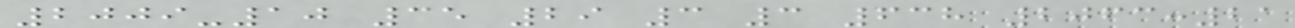2009-10 35 29 3 3 638 2063:21
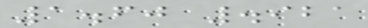1.60 .921
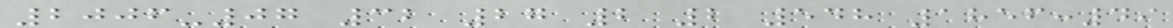2006-07 32 27 2 2 548 1856:49
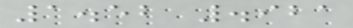1.52 .921
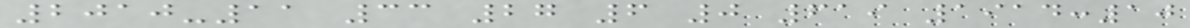2010-11 33 27 6 0 619 1914:10
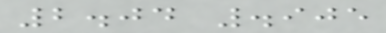2.04 .905
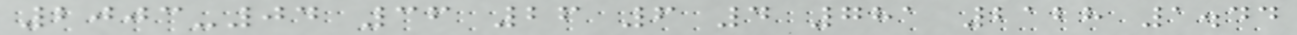2003-04 36 26 6 4 781 2128 1.44
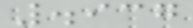.937
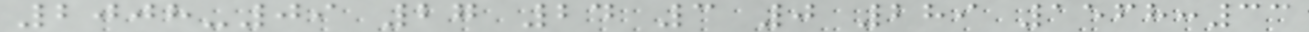2008-09 27 24 3 0 289 1568:33
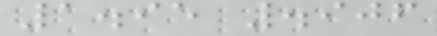1.95 .906
